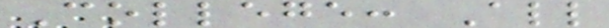College: All
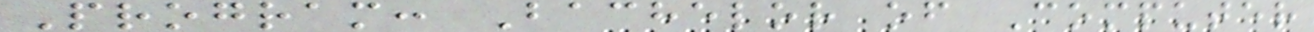Program: Bachelor of Computer
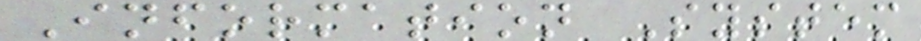Information System
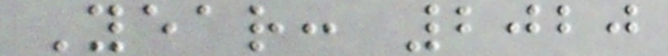Year: 2020
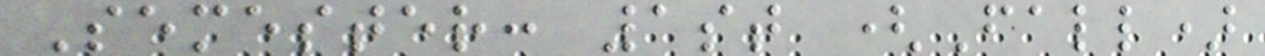Semester: 1st (Fall)
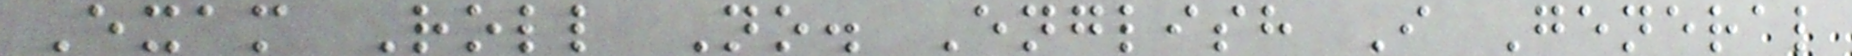Exam Roll No. English I General
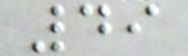49
